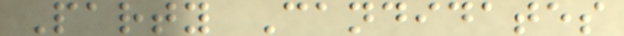Party Candidates
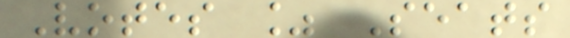Votes % Seats
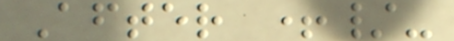After +/-
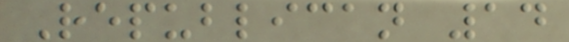Republican 14
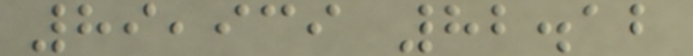89,939 82.12
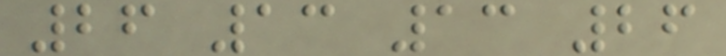26 13 13 26
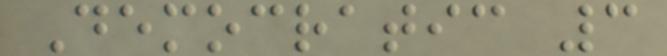Democratic 3
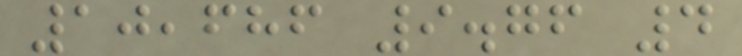10,686 9.76 4
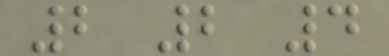2 2 4
